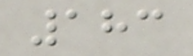183
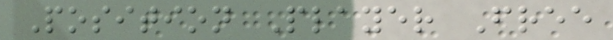Position Player Free
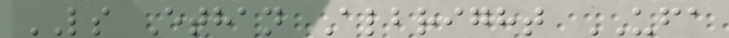LS Ethan Albright UFA
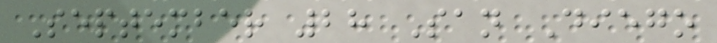September 28 San Diego
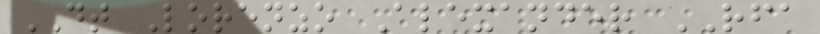DT Lorenzo Alexander RFA
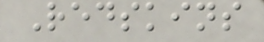Redskins
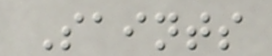Saints
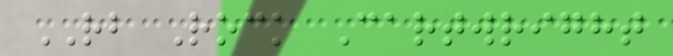RB Rock Cartwright
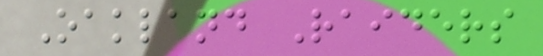Oakland Raiders
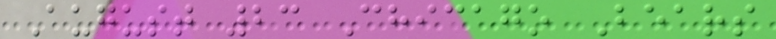August 23 Chicago Bears
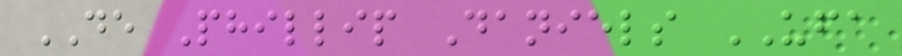DE Phillip Daniels UFA
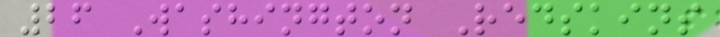26 Washington Redskins
